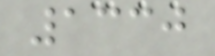1330
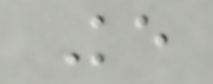Ke
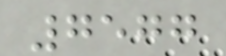7577
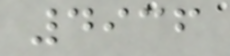4936
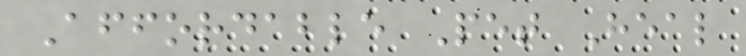Affordable Pet Heal
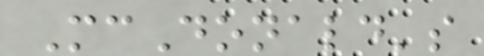McDonald's
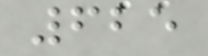625
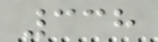338
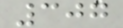307
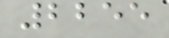2255
